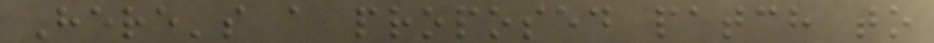Here's a proposed patch to
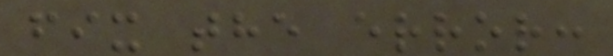fix the error:
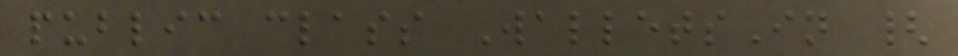public class WalletsIn {
